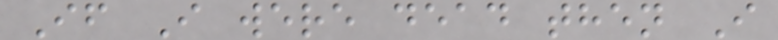If I were dead then I
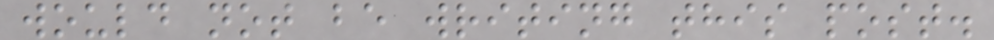would not be writing this post.
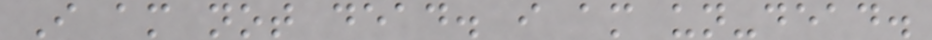I am not dead. i am un-dead.
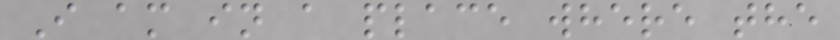I am in a place where the
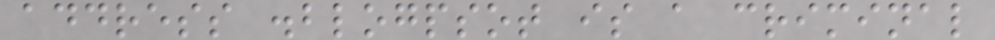address .blogpsot is a criminal
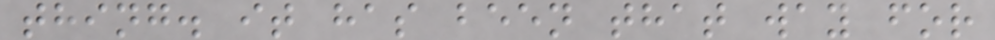thing. it has been that way for
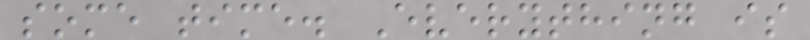some time. Everything is
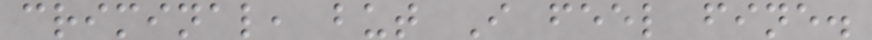criminal, but I feel fine.
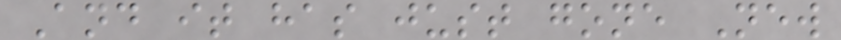And it has just gone New
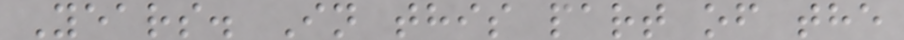Years. In this part of the
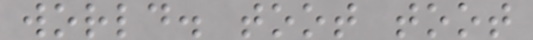world. toot toot
